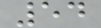54
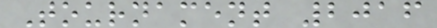Tournament 2016
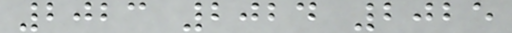2023 2024 2025
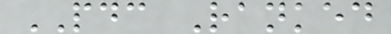PDC Ranked
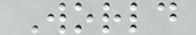World
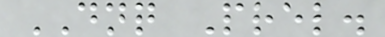DNQ Prel.
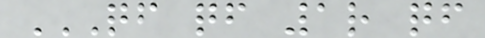QF QF 1R QF
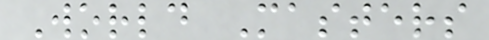World Masters
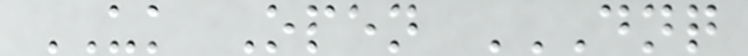UK Open DNQ
